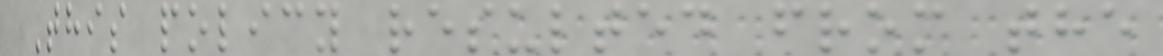This policy resulted from the
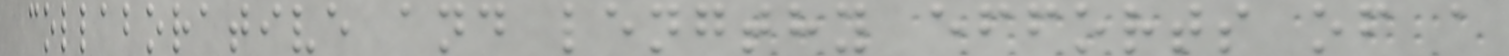collaborative and lengthy efforts of a
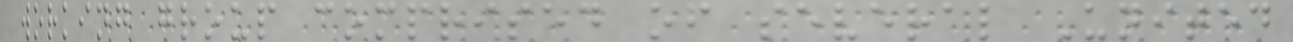working group comprised of several United
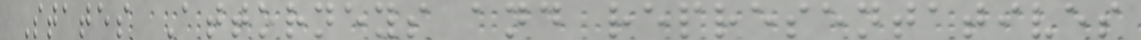States Attorneys and representatives
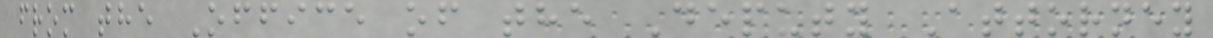from the Office of the Deputy Attorney
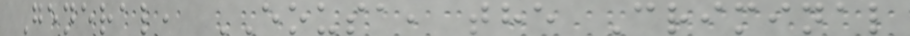General, EOUSA, the Criminal
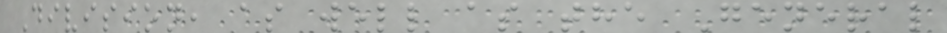Division, as well as the General
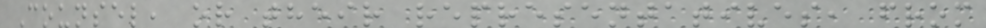Counsel, or their representatives, from
